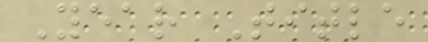Year Title
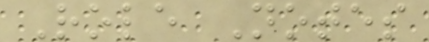Role Notes
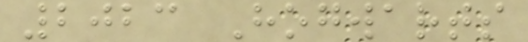2023 Hogwarts
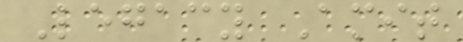Legacy Amit
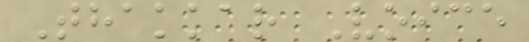Thakkar Voice
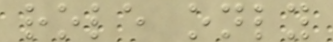role only
